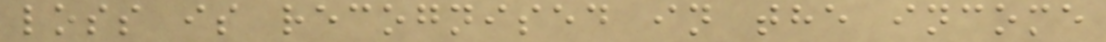loss is recognised in the income
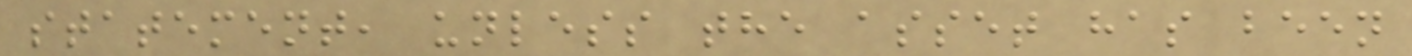statement, unless the asset has been
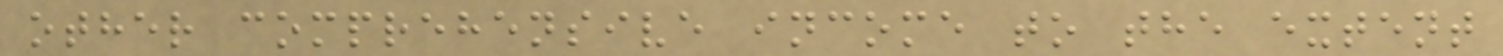other comprehensive income to the extent
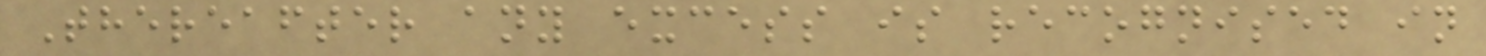Thereafter any excess is recognised in
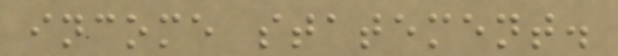income statement.
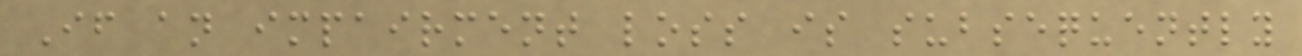If an impairment loss is subsequently
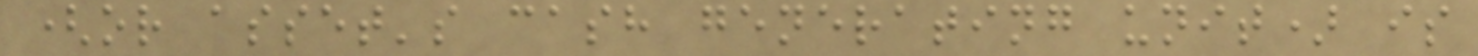(or asset's cash generating unit) is
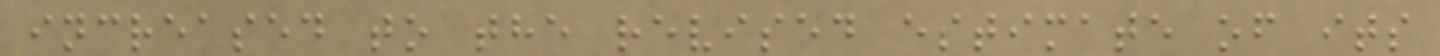increased to the revised estimate of its
